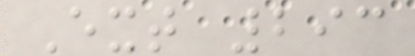Ext 293
